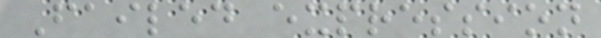Failed expression
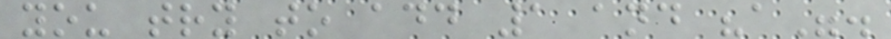you try to add 1 and "a".
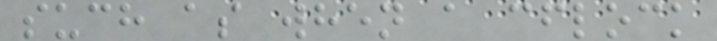such as when a cflock
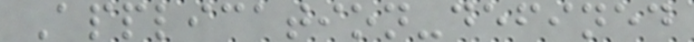Application-defined
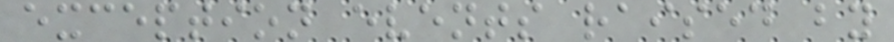exception events raised by
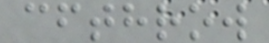cfthrow
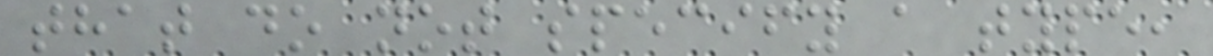that do not specify a type,
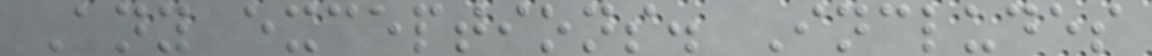Any exceptions. Includes
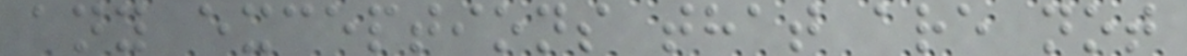any exceptions that are not
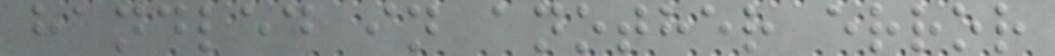handled in another error
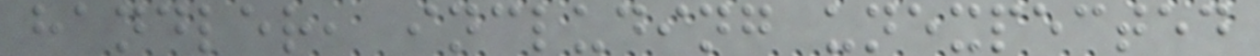handler, including unexpected
